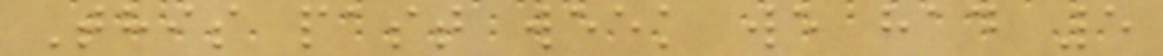This past week we had 5
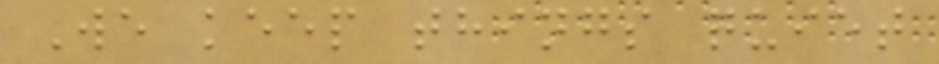We keep things quiet
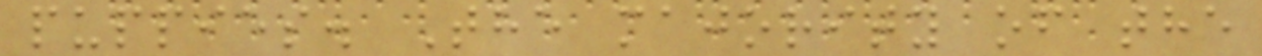puppies. The majority of the
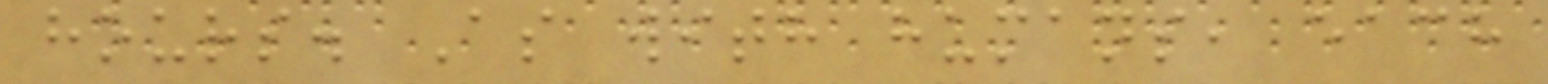hours. As with humans, each
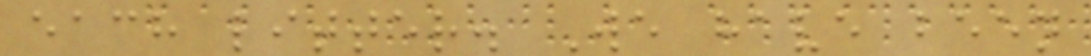each litter. We have been
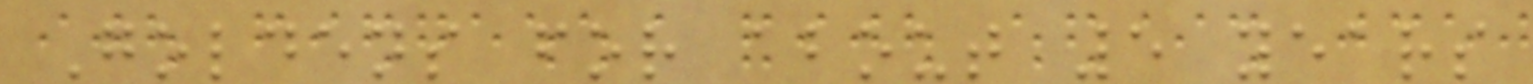Goldens for about 5 years
